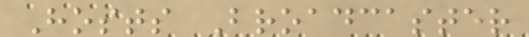Hosts Broadcaster
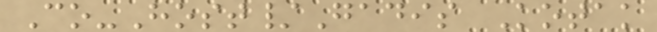Co-Host/Gadis Kotak
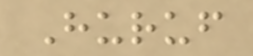Huruf
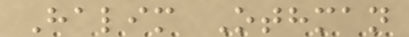Halim Othman
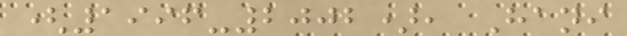(1996-2002), Hani
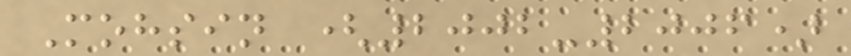Mohsin (2002-2006)
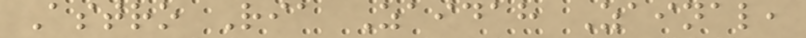Astro Ria Zaidah Zainal,
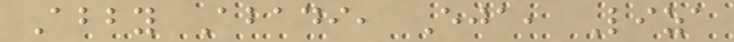Abby Abadi, Eja, Liza
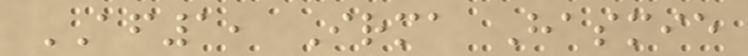AF1, Irma Hasmie
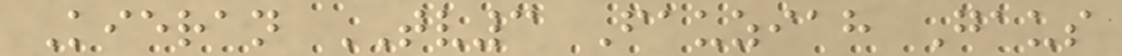Kieran TV3 Fauziah Gaus
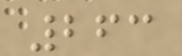263
